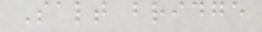Salt bridge
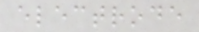electrode
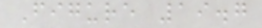Figure 19.7
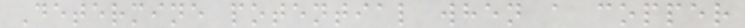Determine potential when a copper
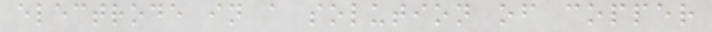electrode in a solution of copper
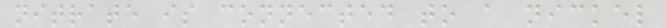nitrate is connected to a nickel
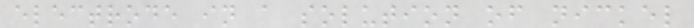electrode in a solution of nickel
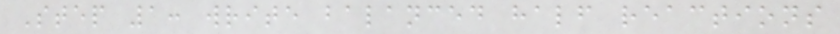Step 1: write balanced half reactions
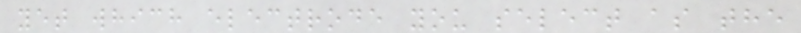yet which electrode you select as the
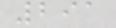291
